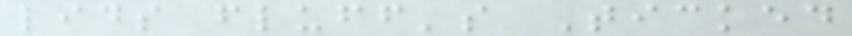lids fluff's Ticked
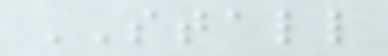STALL
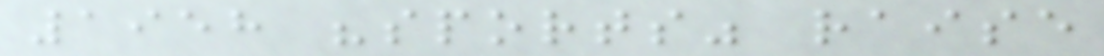1958 "sports" raise
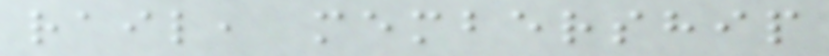rail, membership
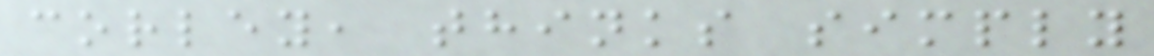corley, thinks simply
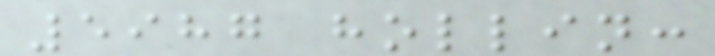5987 hollin:
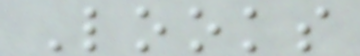Looks
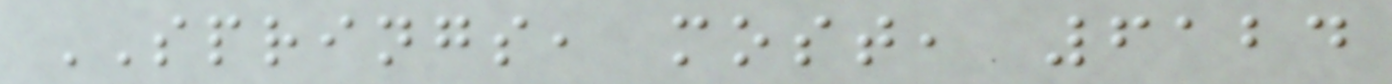SPRINGS, most, 6124
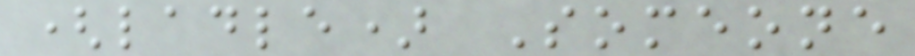(ladle) Someone
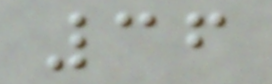36
